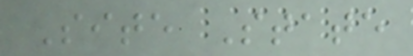Site State
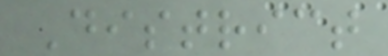District
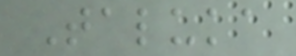Taluka
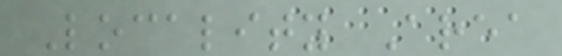Locality Area
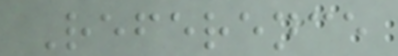Reference
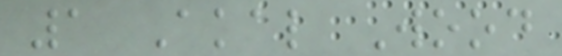1 Akal Wood
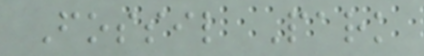Fossil Park
